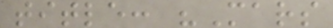title: "Mars
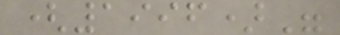(1996)"
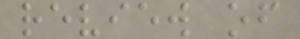review of
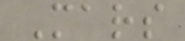Mars
